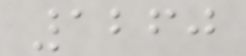1260
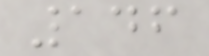146
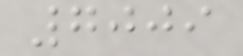7009
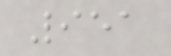951
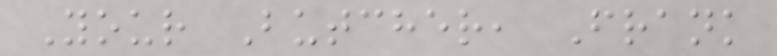Your Butcher, Frank
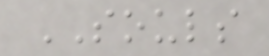SOULS
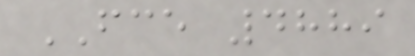FCE 4889
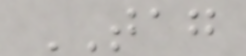TAG
